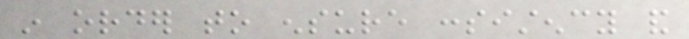in order to ensure consistency and
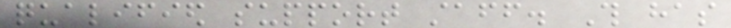qualified support staff. This has
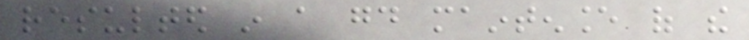resulted in a good maintenance of the
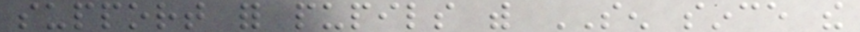support for pupils with SEN since the
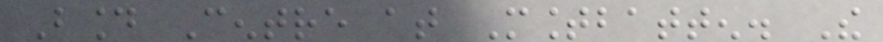Bound Centre at Mountbatten. The
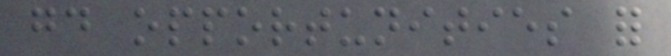good opportunities for
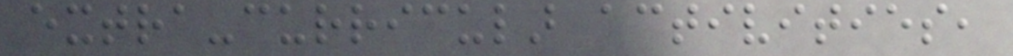extra-curricular activities,
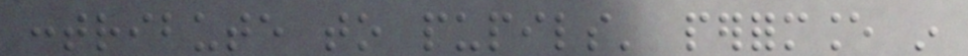contribute to pupils' performance in
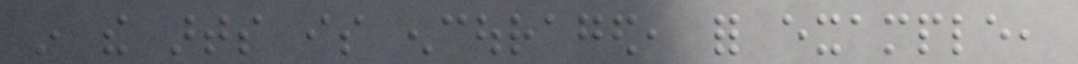in the arts is encouraged, for example,
